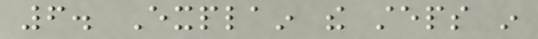6. Explain the steps in
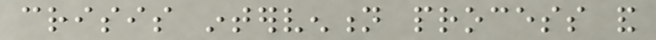crisis intervention process and
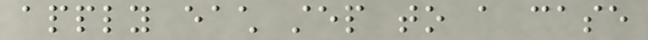apply each step to a case
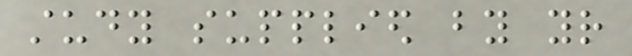study supplied by your
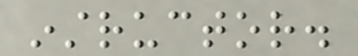instructor.
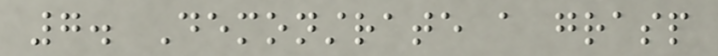7. Demonstrate a grasp
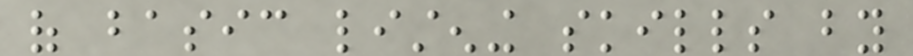of basic listening skills by
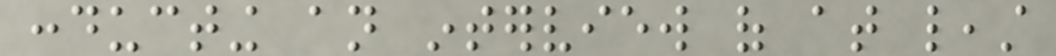conducting an interview of at least
